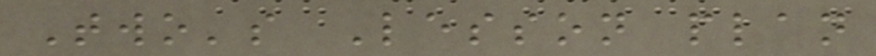Two's Lesson plan
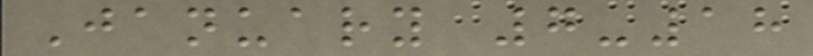January 7-18
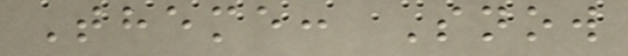Theme: Snow
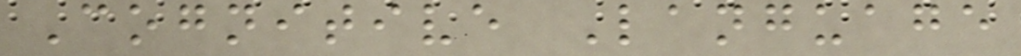Cognitive Language
